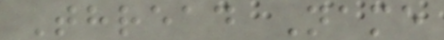Thread Name
